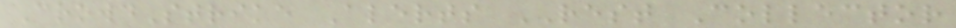CrowdStrike Alerts REST Collector
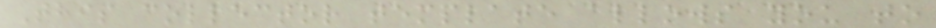This collector template allows you to
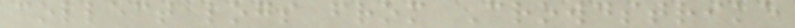collect logs from Crowdstrike
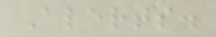Alerts.
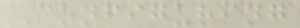Configuring
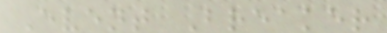Event Breaker
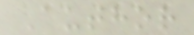Author
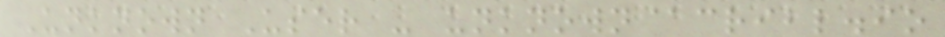Unknown User - unknown@cribl.io
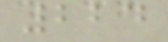224
